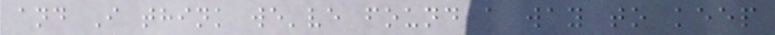and I think we've found a way to keep
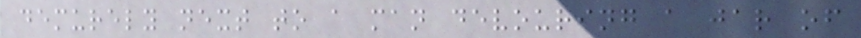demurely next to a man devouring a jar of
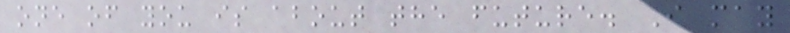one of you is about the future. I may
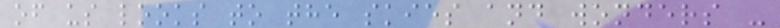of us looks to the skies and wonders -
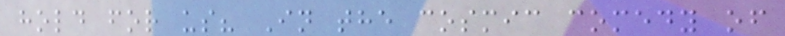hold for us? In the cosmic comedy of
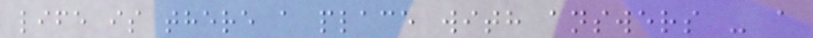life is there a place with answers - a
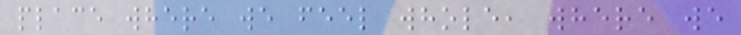place where we feel whole, where we
